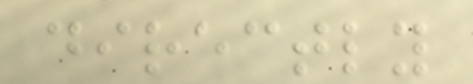directly
